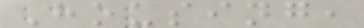Housing,
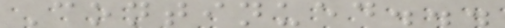Continued...
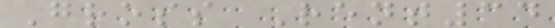Gross Rent34
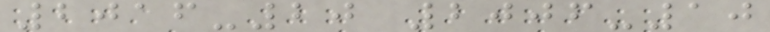2016-20 2006-10
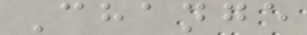Change
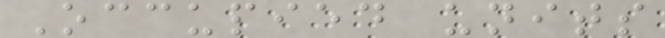Occupied units
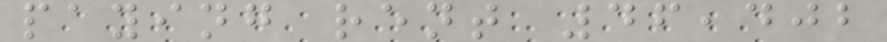paying rent 46,402
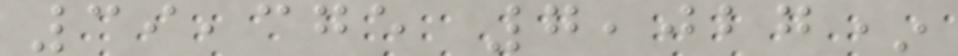39,375 7,027*
